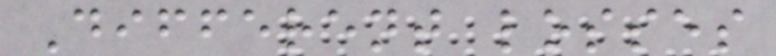Different losses
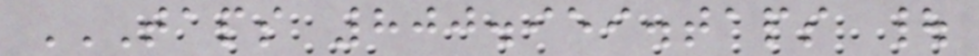TAPS 800.959.TAPS |
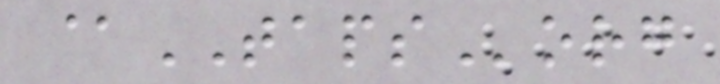@TAPSorg
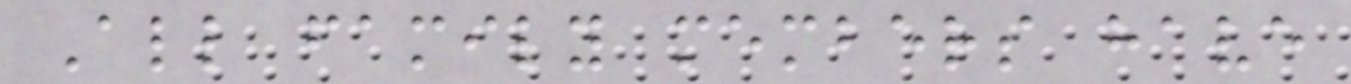All family members have
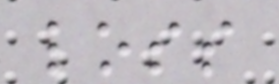loss
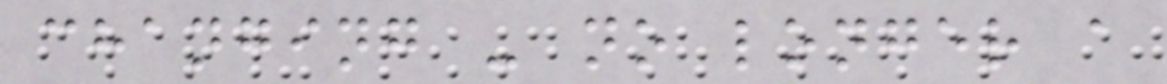changing - no longer a
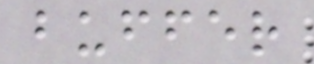buffer
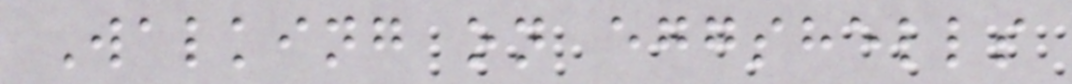Walking on eggshells
